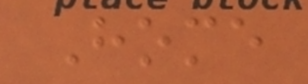Home
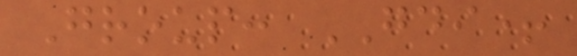Group: GDI+
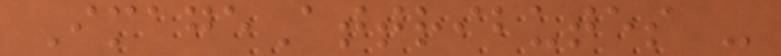ImageAttributes -
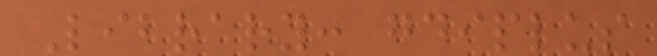Library: gdiplus
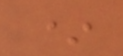*
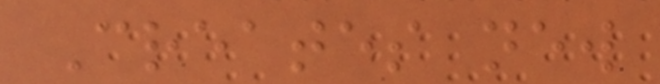Creates new
